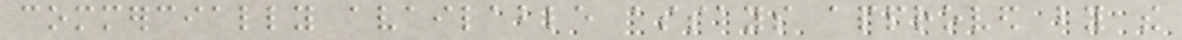commercially available assays approved by the
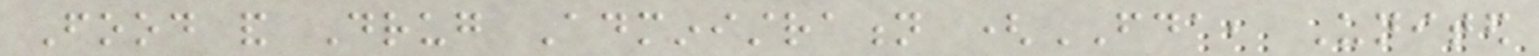Food and Drug Administration (FDA, United
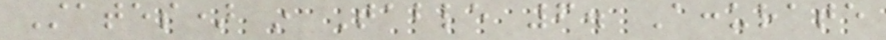States) in Table 6. Accurate
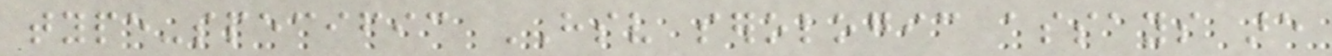type-specific HSV serologic assays are
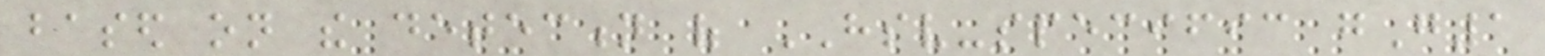based on the detection of HSV-specific gG1
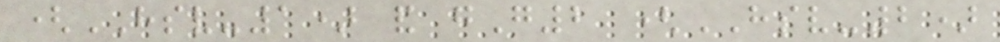(HSV-1) and gG2 (HSV-2)
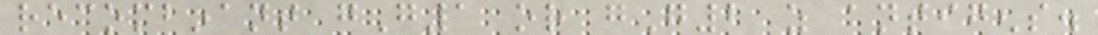recombinant gG1 or gG2 as antigens.
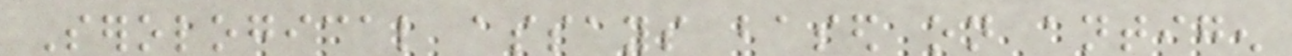Serological assays based on antigen
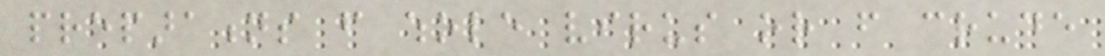preparations from whole virus or from crude
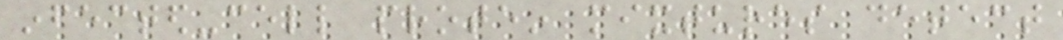infected-cell protein mixtures detect
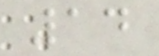14
